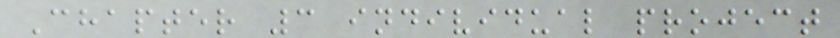Chapter 3 individual project
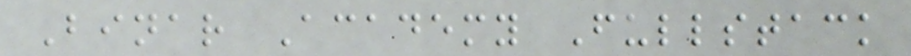Binar Academy Fullstack
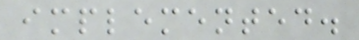implemented.
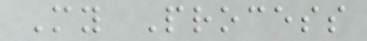My Process
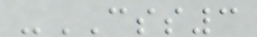-CSS3
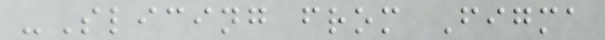-Slicing from Figma
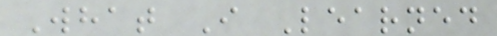What I Learned
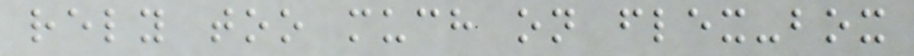rely too much on flex-box
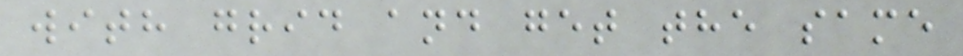with grid and get the same
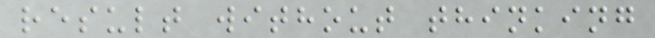result without thinking
